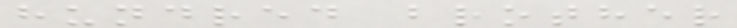hundred brother
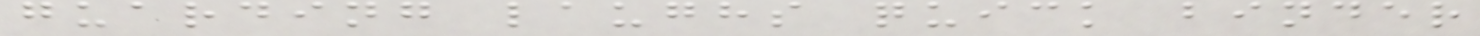guarding laughs quick binder
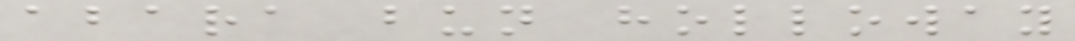abara bun holloway
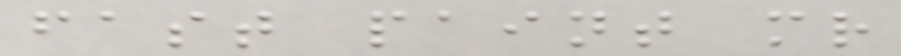fast paint mr
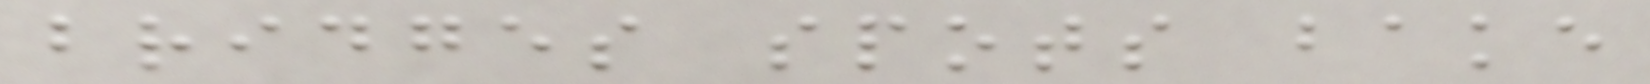bridges spots bake
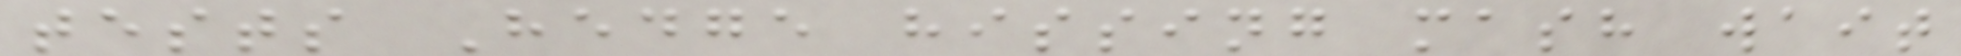tests Hedge hissing mash wait
